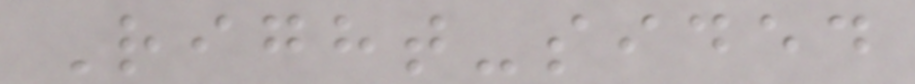Right-sided
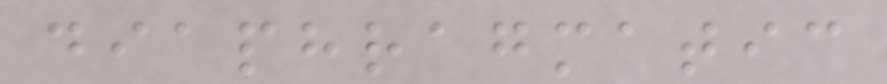diaphragmatic
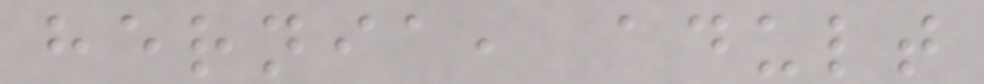hernia, adult
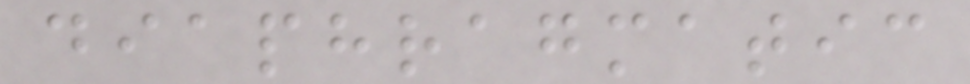diaphragmatic
